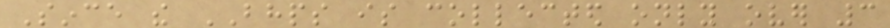Since the BHPS is collected only over 3
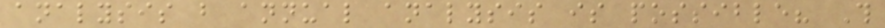analysis but annual analysis is possible? This
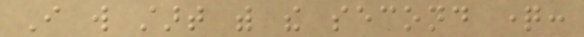I will start with the second question:
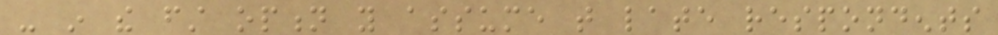- in the first option you assume that late respondents
